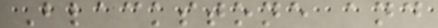Blackstone and
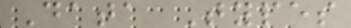Data Types
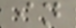in
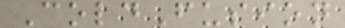ColdFusion
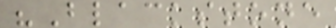"Blackstone
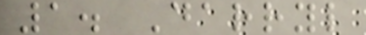1. Darryl
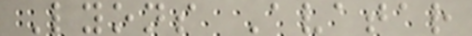Lyons Avatar
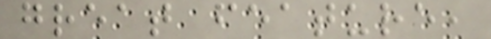great feature,
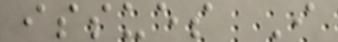issues I
